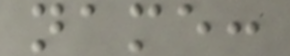name:
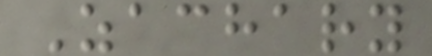Zachary
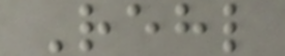Rehl
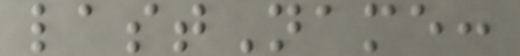lastName:
